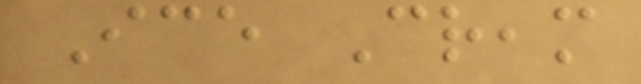Ice Cream
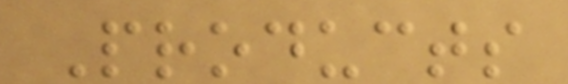Products
